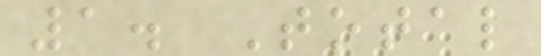1. Total
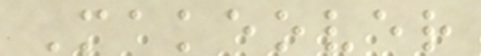Makeover
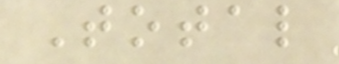Total
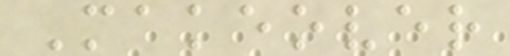Makeover
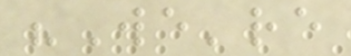"We're
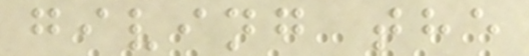giving the
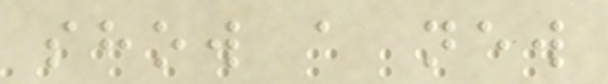show a new
